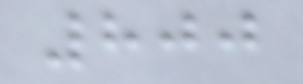800
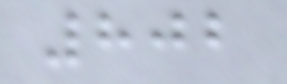802
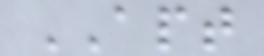APT
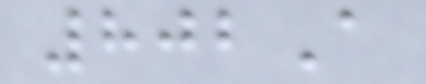802A
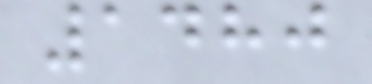1480
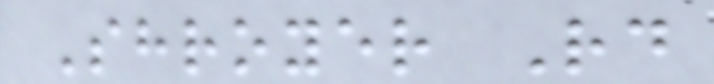Shroyer Rd
